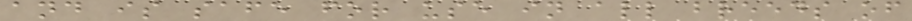and is safe for use in all breeds of
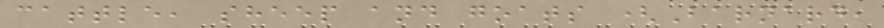cattle, sheep and goats (Barnard,
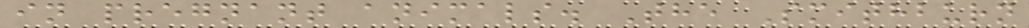in pregnant animals. The Smithburn
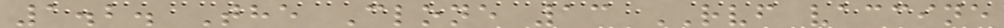1.2. The Clone 13 RVF vaccine
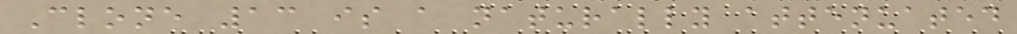Clone 13 is a naturally attenuated
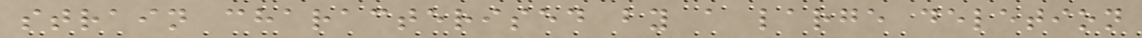strain characterised by a large deletion
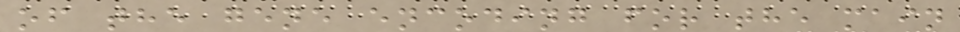of the gene encoding for the main
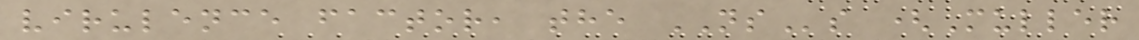virulence factor, the NSs (Muller
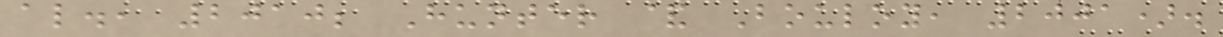al., 2010; Hunter & Bouloy, 2001).
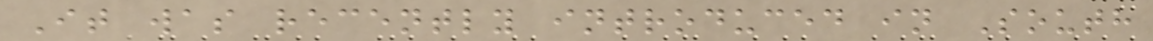It was recently introduced in South
